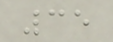35
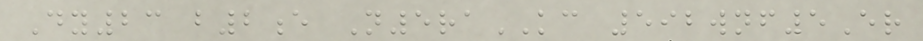Dy23 b2e N5raKC 592wnf5Er
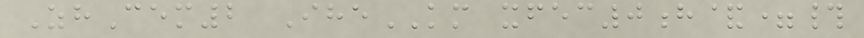ZhCem2 IheKM xfec0h&=#
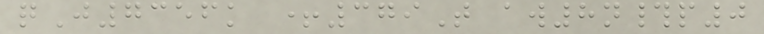qJ7356k +379T aw8n#p0
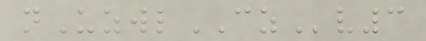nUzwlCZv3
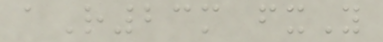aR23m fxY
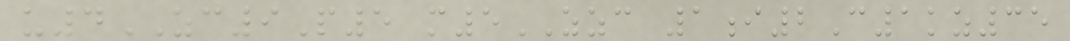u4ZC9P5 m5ZZC 1i2C1kz35
